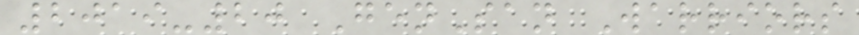2019-20 GenSan Warriors
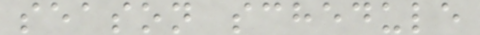season schedule
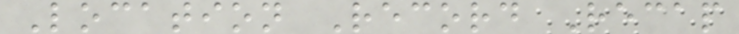Location Record Recap
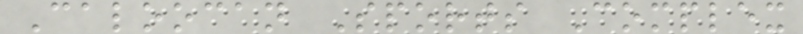Caloocan Sports Complex
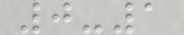0-1
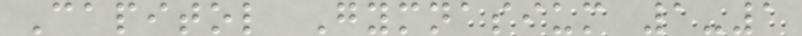Capitol Gymnasium 1-1
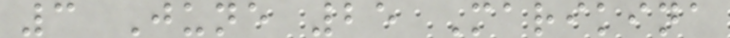3 June 25 Marikina
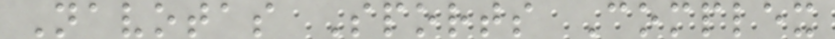Navotas Sports Complex
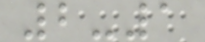2-1
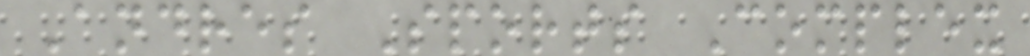Andres Sports Complex
